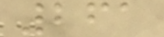261
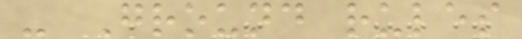- Ground rules
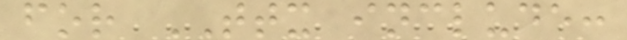for TTX include:
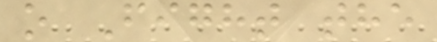o Fight the
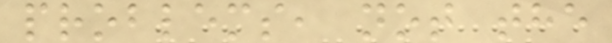problems, not the
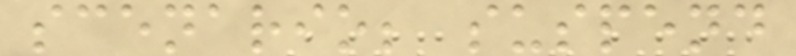scenario; suspend
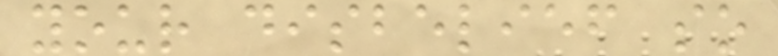your disbelief so
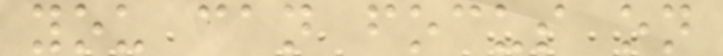you can focus on
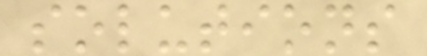solutions
